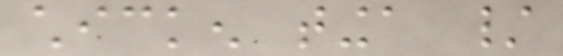chicken tinga /
